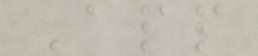App
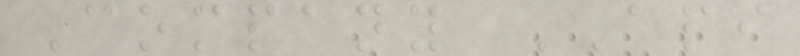Company API
